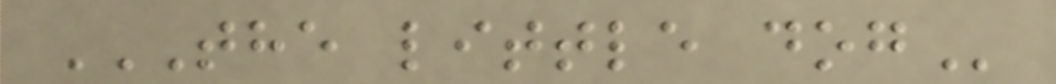THE LITTLE DOG
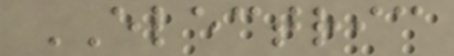ELECTRIC
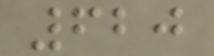620
